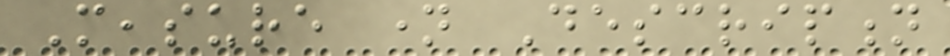Measure name Description
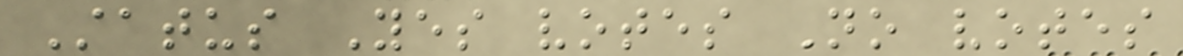Status Yes votes No votes
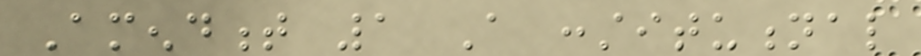Amendment 1 A constitutional
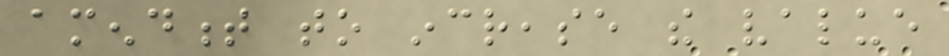amendment to increase the value
